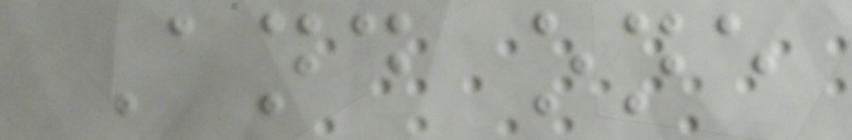And one
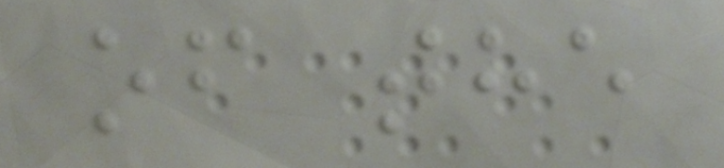of the
